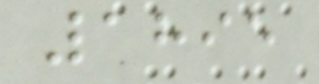1895
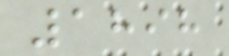1898
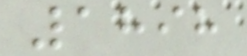1898
